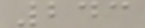243
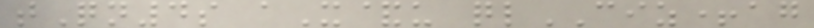tQn4s aX&u qlCIZ+ag
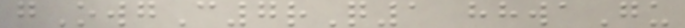gOwgC7rQ1 hhwaGu
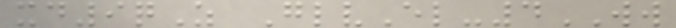xd9qZ GlvEl-4WW
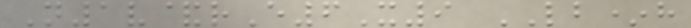N1v&rE6X9 LB*h
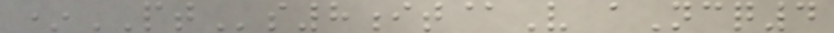*PTs8it@V aNcq4
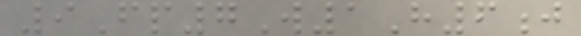9Fp7W1H6j
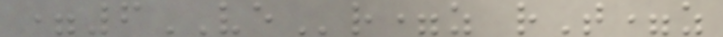=6VEr=z rT=z
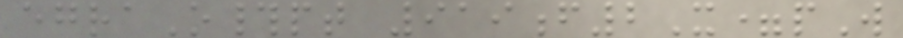egraO#pt 919f2X=pW
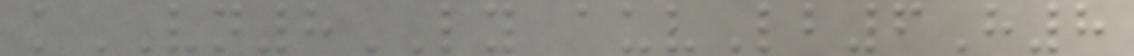kVN8LY auvLb6H8
